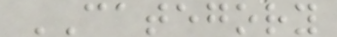CATEGORY
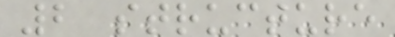2 structure
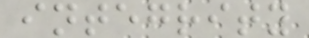integrity
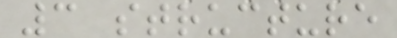3 structure
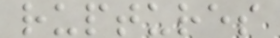ruptures
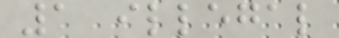1 illegal
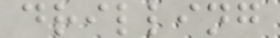drilling
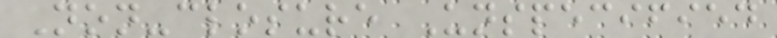Non-closure Unspecified
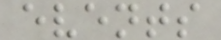events
